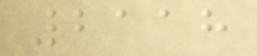2118
